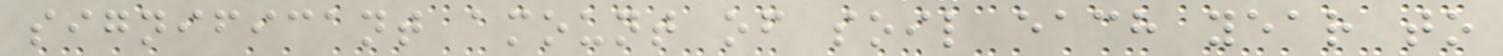significant amount of soil each year to
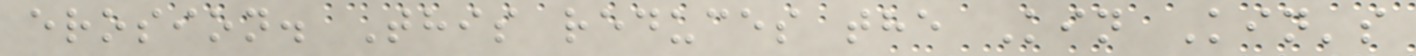erosion. This reduces the Kin Kin's
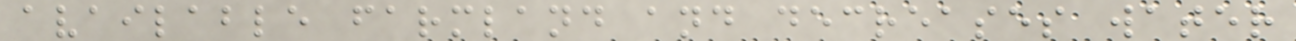available farmland and decreases water
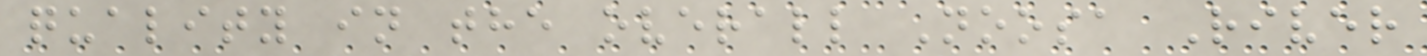quality in the overall Noosa River
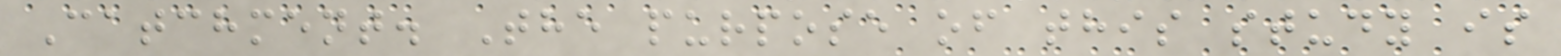Catchment. The purpose of this study is
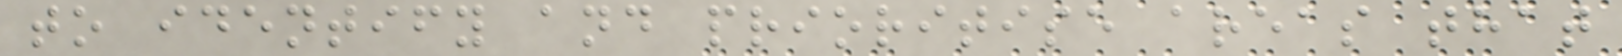to identify and prioritise areas that
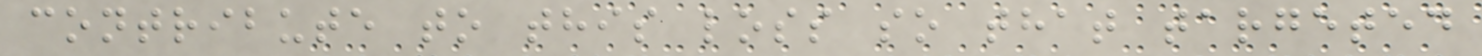contribute to this loss so that targeted
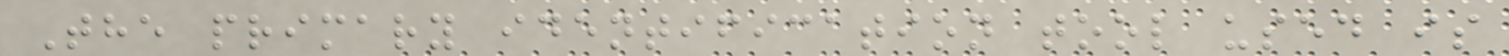The primary identification tool used is
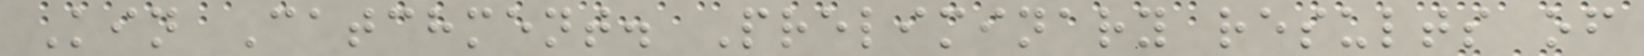Kin Catchment. Preliminary results of
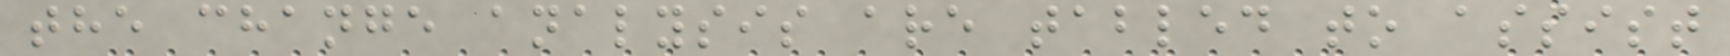the change analysis are tabled to assist
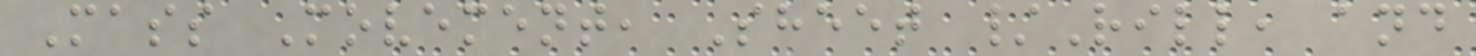Mass Movement, Sheet /Rill, and
